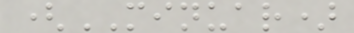(MINUAR)
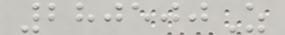280500Z
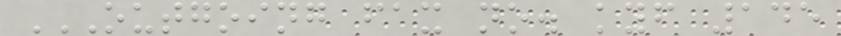OUTGOING FAX NO. KYF 145
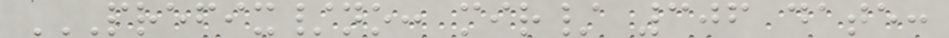PREFIX/NO: MIR/ 306 DATE:
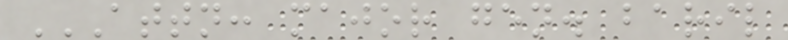ATTN: MAJOR GEN. BARIL
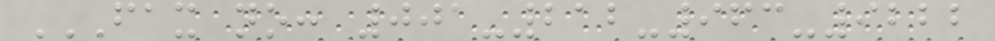FAX NO: 001-212-963-9222
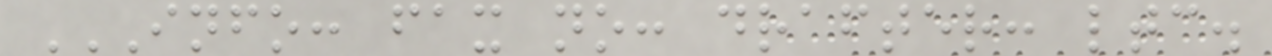INFO: FAX NO: DRAFTER: LTC.
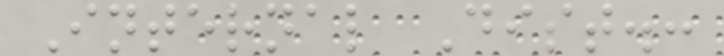Internal Dist.:
